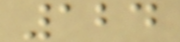124
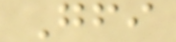Gfi
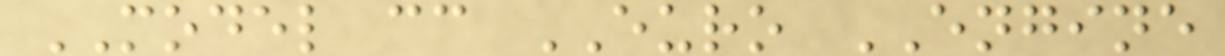MODEL cc EURO ENGINE
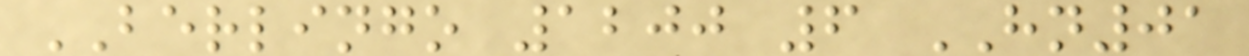BERLINGO 1200 6 HN01
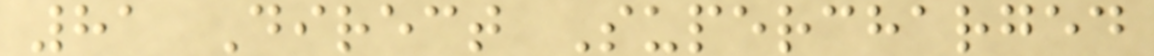81 Direct Supercharged
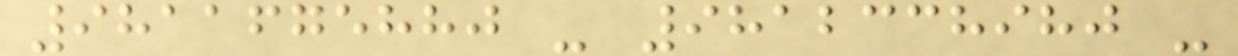9811675880 - 9812338980 -
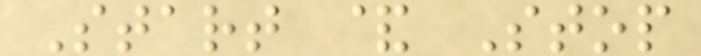Start & Stop
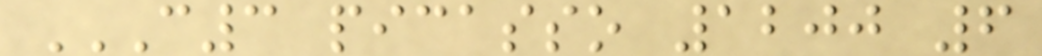C3 PICASSO 1200 6
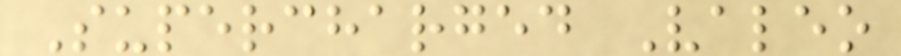Supercharged Valeo
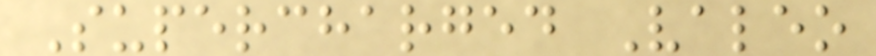Supercharged Valeo
